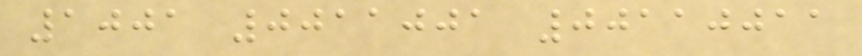1001 0011001 00110011
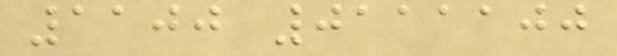1100 0111100
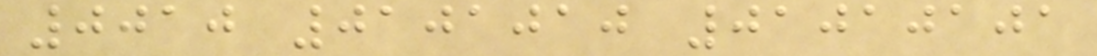0010 0101010 01010101
